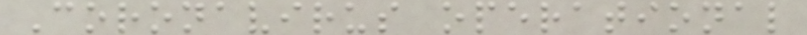Coronavirus operational
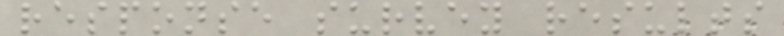response survey results
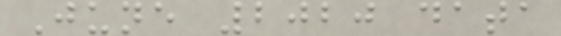June 2020 data
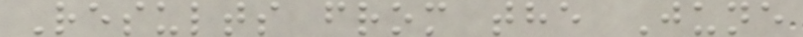Results from the June
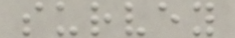survey
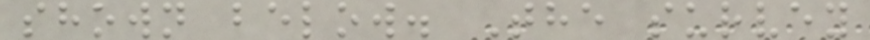shown below. The survey
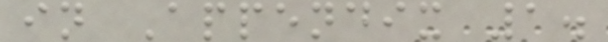in Appendix 1.
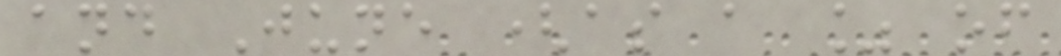and June (as a % of
